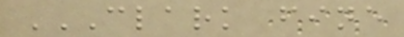CLARK FINE
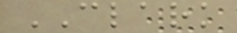CLARK
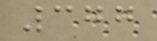377
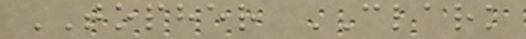TOPHER CLARK
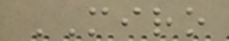MIRO
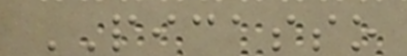PICASSO
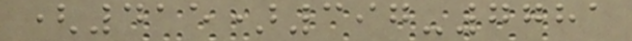(415)397-7781
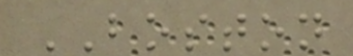BOSTON
